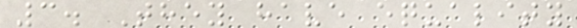3. They have equality
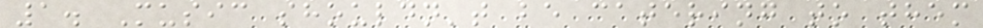1. Music shouldn't be catering to them
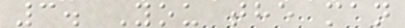3. You the man
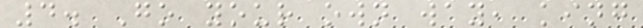4. Go your own way, king
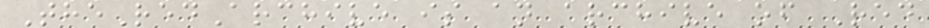TheRedArchive is an archive of Red
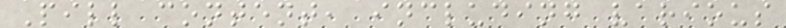Pill content, including various
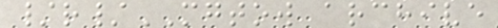/r/MGTOW archive
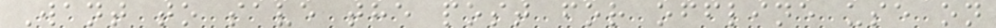Want to save the post for offline use on
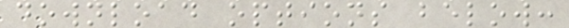download options below:
